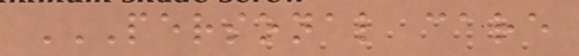PERSONAL CARE
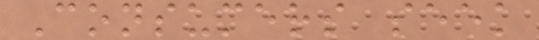Consumers seek
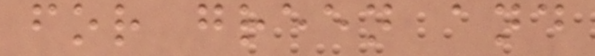for green and
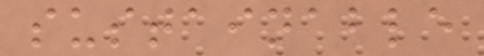sustainable
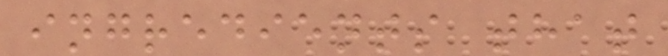ingredients that
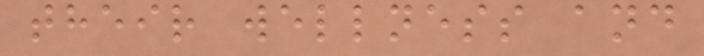their wellness and
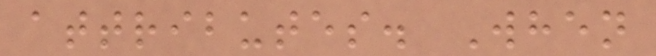attributes. When
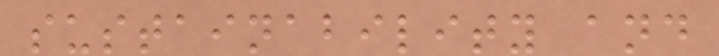sustainability and
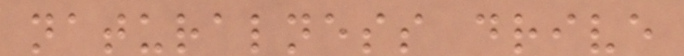naturalness drive
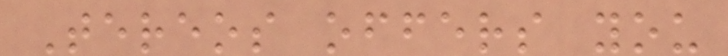Tereos offers you
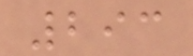293
